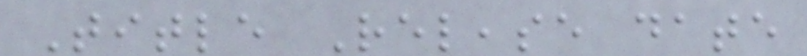Title Release date
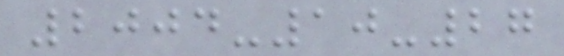2004-10-27
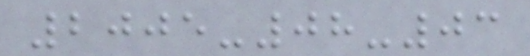2005-08-03
